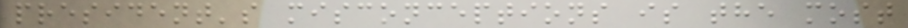president's misconceptions is the most
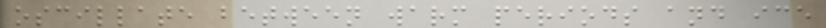oscillate between warm periods and ice
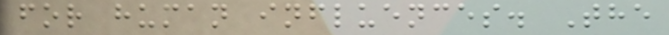for human influences. The
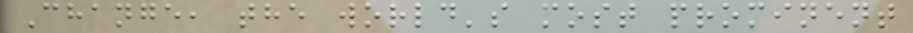Change, the world's most prominent
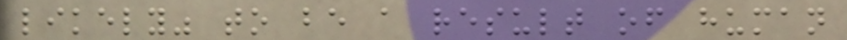likely" to be a result of human
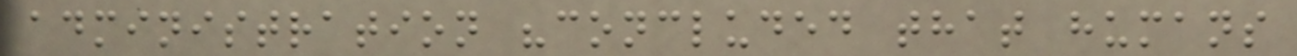administration "concluded that humans
